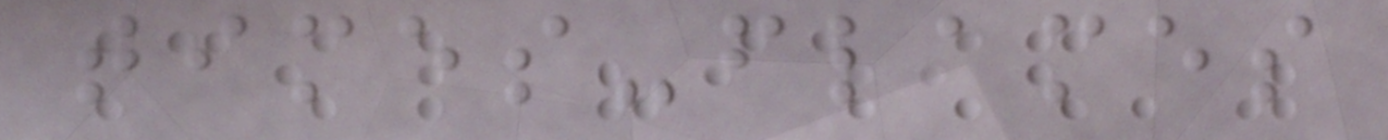times-flames
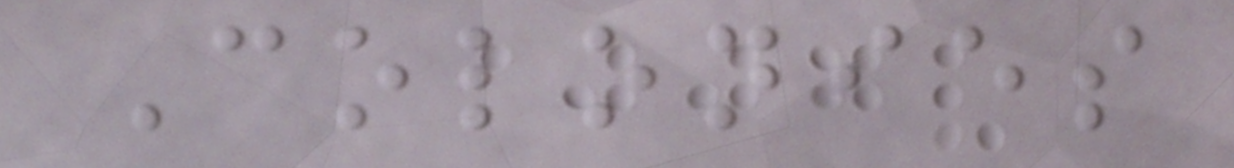Colonies
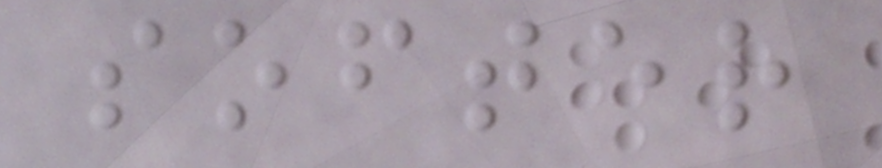softer
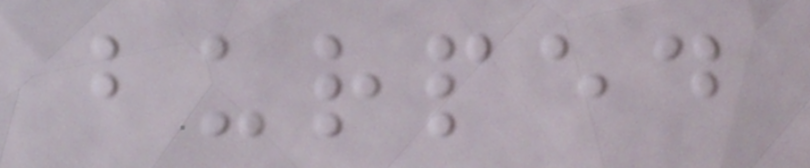burped
